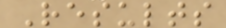Results
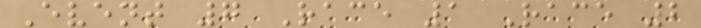Event 7 Race 1 Race 2
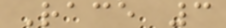Race 3
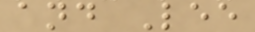and Lee
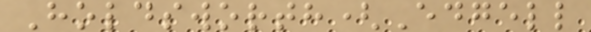Holdsworth(Edgell
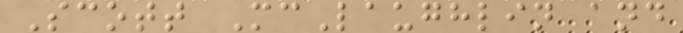Scott McLaughlin and
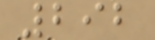292
